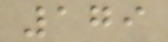179
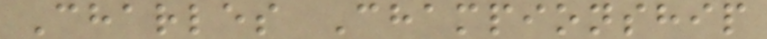Charles Championship
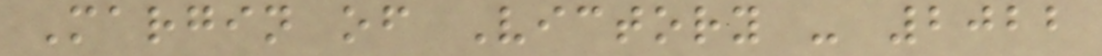Margin of Victory - 2022
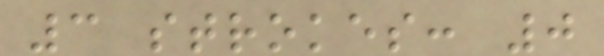3 strokes: 0
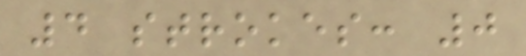4 strokes: 0
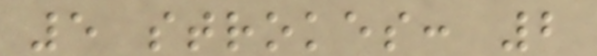5 strokes: 2
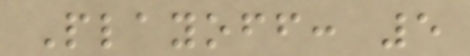Playoff: 5
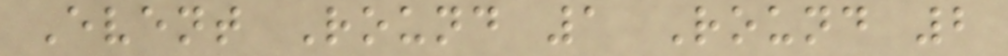Event Round 1 Round 2
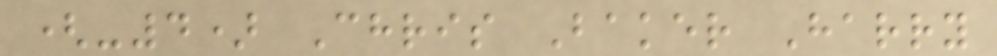(-4) Chris Baker Harry
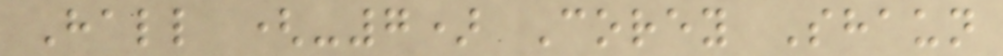Hall (-7) Corey Shaun
